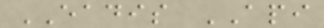EADIS API
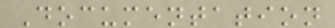Documentation
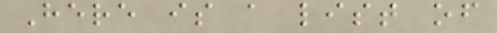Here is a list of
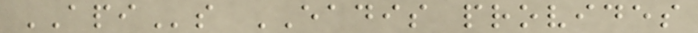APIs EADIS provides
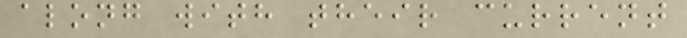along with their current
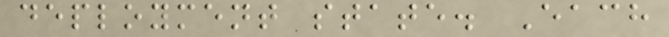deployment state. Each
